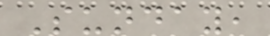Sunday,
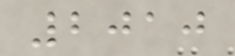2010
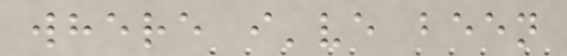where i've been
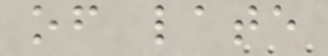of late
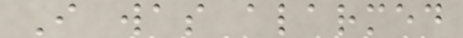I was alarmed
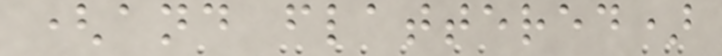(and flattered)
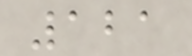121
